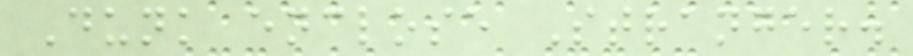Dunk enclose Stranger.
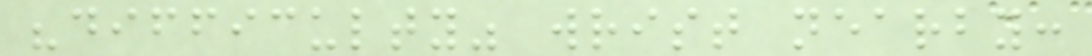"difficulty" wrist nearby:
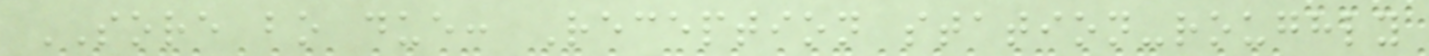SORE bo due: Reception station-roughly
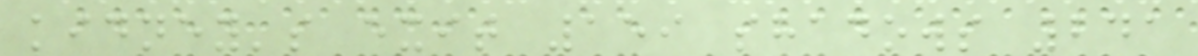kidney's exit 159 shadows 241
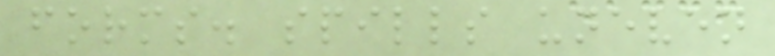forms. spills uneven
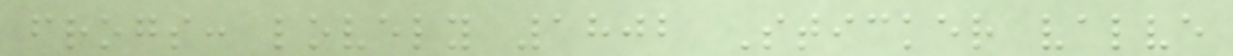frogs: lovely 1802 Sticker valve
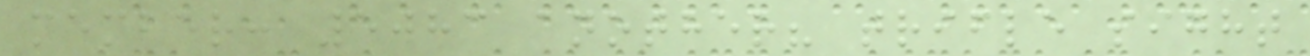member: 5083 another? trifle sight
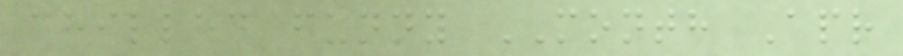chilled funny MONTH Apr
